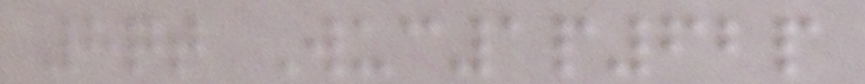8qt Wuc1p62p
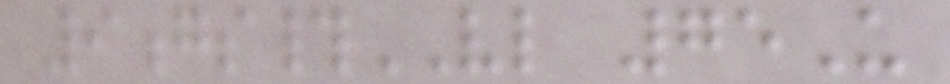9gs#VL 75U
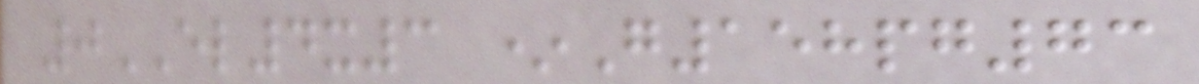0EL4x3 *G158pg73
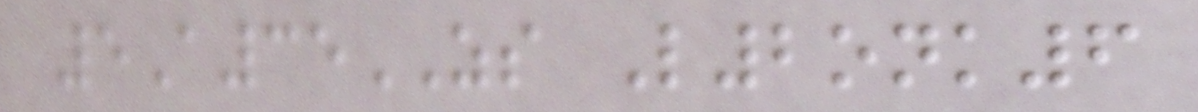5A35ZS L2onk6
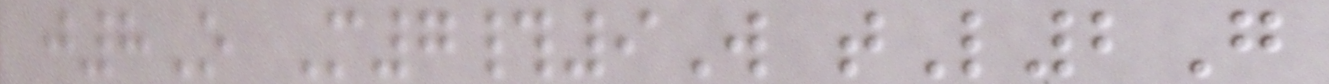j8O M7#9W tL2G
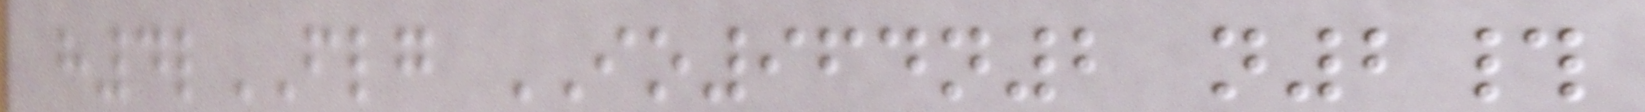h4lFLG IO964n2 n2#
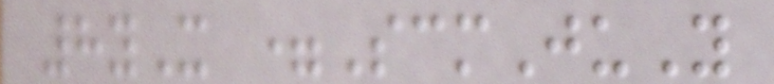8yX =ScmJuY
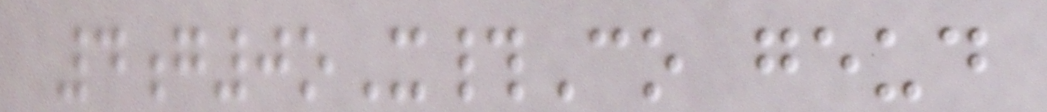4g0oX#Co geud
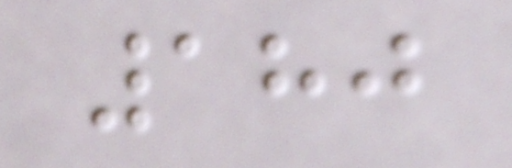180
